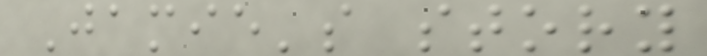Jamie's story
